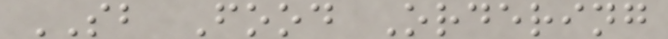SB Food Ordering
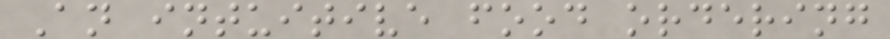An intuitive food ordering
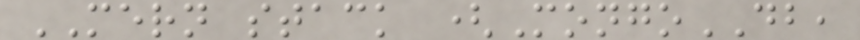MERN stack (MongoDB,
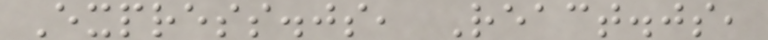Express.js, React.js,
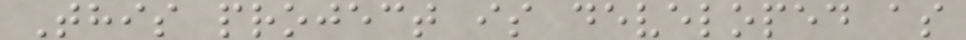This project is developed as
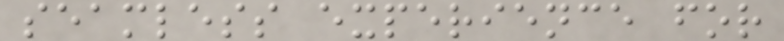seamless experience for
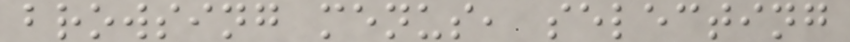browsing menus, selecting
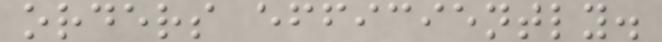orders efficiently.
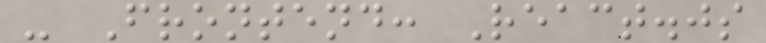- Frontend: React.js
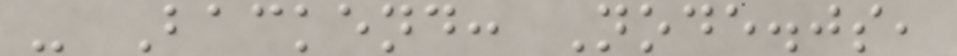- Backend: Node.js,
